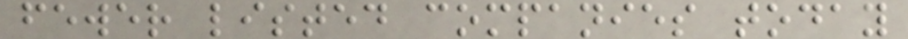fewer listed companies today
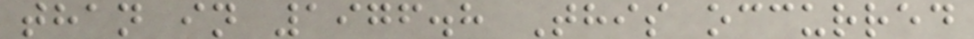than in 1976.8 This occurred
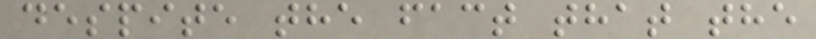despite the fact that the
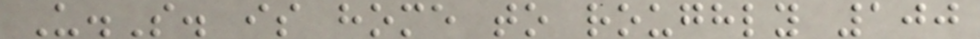U.S. is home to roughly 100
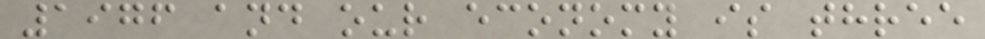1976 and our economy is three
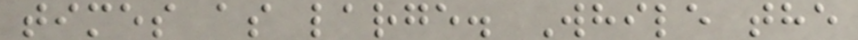times as large. While the
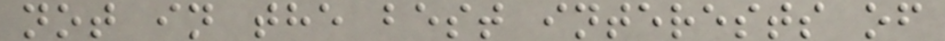not in the best interests of
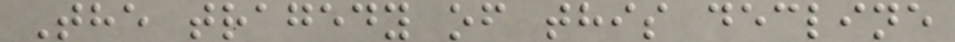The tragedy of this decline
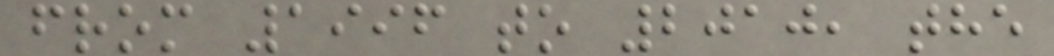from 1996 to 2010, the
